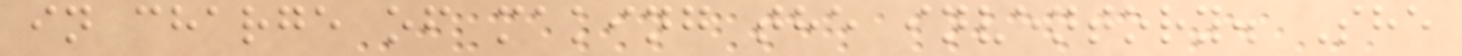in charge of making the inventory. She
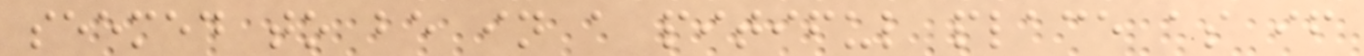seemed to be in a pitiful place as if
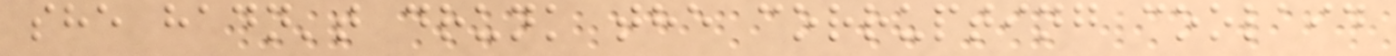she hadn't drunk the corrupting coolaid
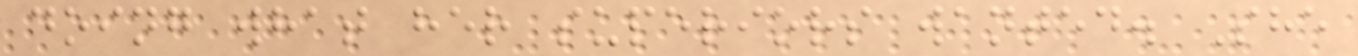doing what her superiors wanted. She
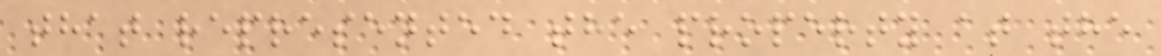that represented the property at the
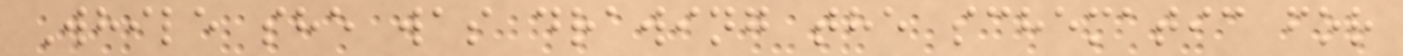While she was drawing the schematic for
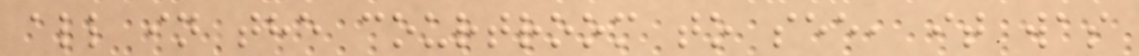all in the courtroom to see, it was
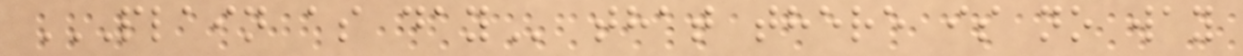PLAIN AS DAY that there is no way
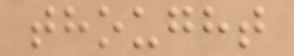thought
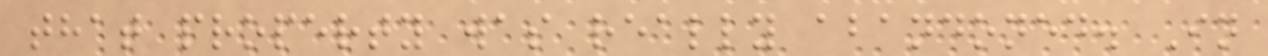that property was really abandoned. In
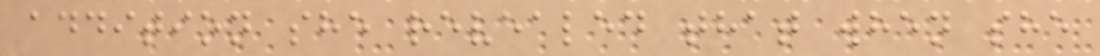addition she revealed that when she
